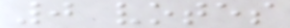0 votes
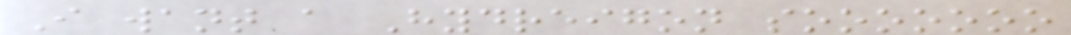I want a Hydreigon sooooooo
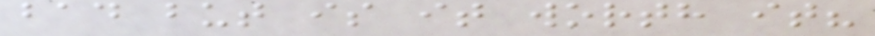bad but is it worth it?
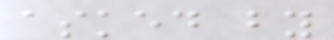asked by
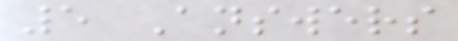5 Answers
